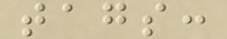tags:
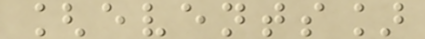[events]
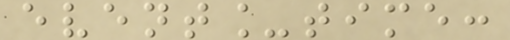event_time:
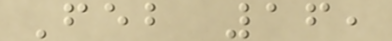Feb 16,
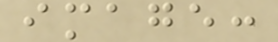image:
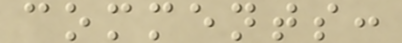comments:
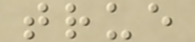true
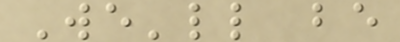We'll be
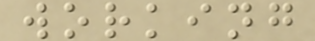working
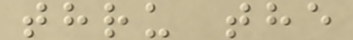thru the
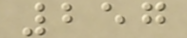257
